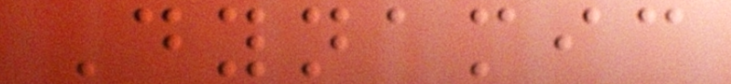Dynamic
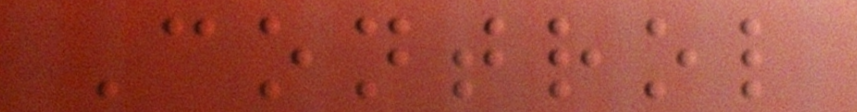Control
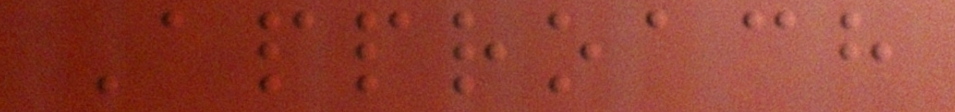Approach
